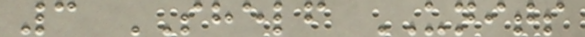3 SHELF UNITS
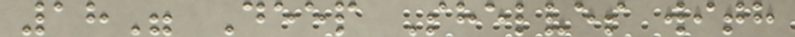18" Deep Shelves with
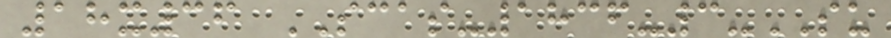18x36 SCAS-1836-3-SU
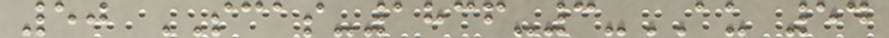50 SCAS-1836-3-AU 54
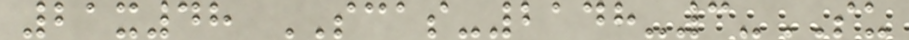21x48 SCAS-2148-3-SU
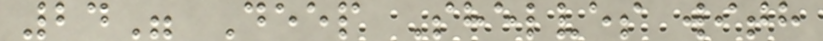24" Deep Shelves with
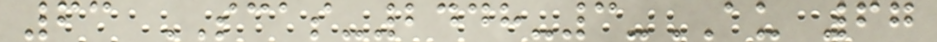63 SCAS-2448-3-AU 67
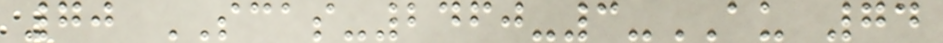70 SCAS-2460-3-AU 74
